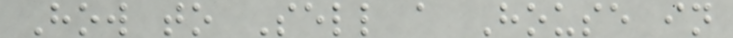How to Sell a House in
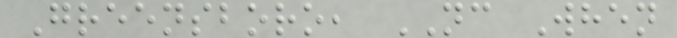Greensboro, NC When
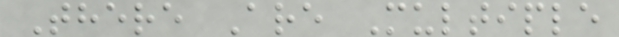There Are Multiple
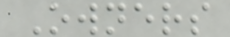Owners
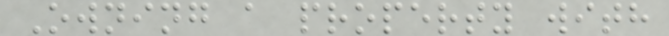Owning a property with
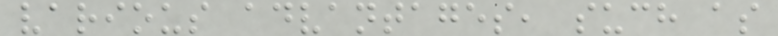various advantages, such as
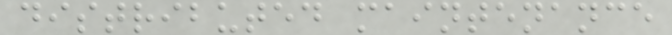distributed maintenance
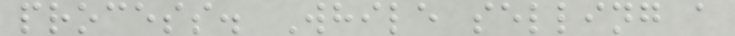process. While selling a
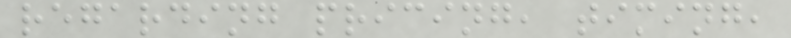regarding pricing, timing,
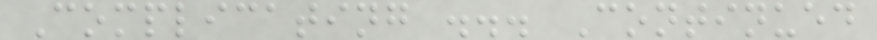Complicating ... Continued
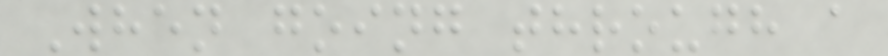When going through a
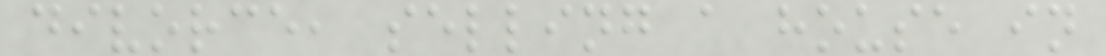divorce, selling a house in
